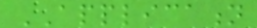APPLICATION
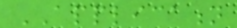APPLICATION
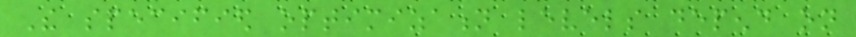The specified optimization levels depend on
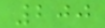200
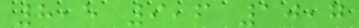8,5 9,6 10,7
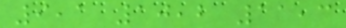9,1 10,2 11,3
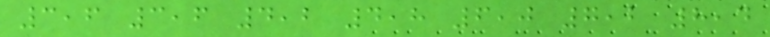3,6 3,6 4,2 4,8 6,0 7,2 8,4
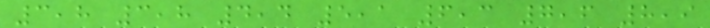3,8 3,8 4,4 5,1 6,3 7,6 8,9
